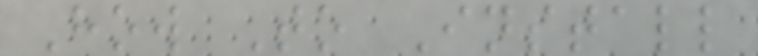How To Install
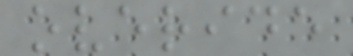overide
